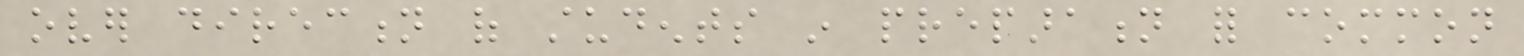over direction of students in preparation for common
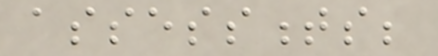assessments;
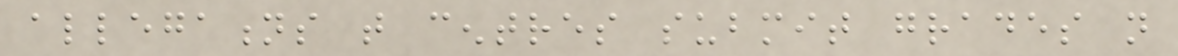allegations that centres submit grades not
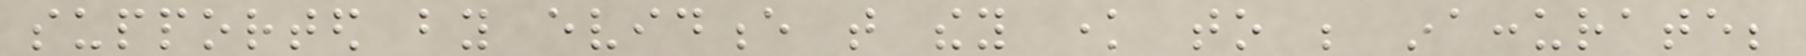supported by evidence that they know to be inaccurate;
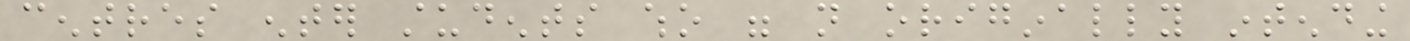centres enter students who were not originally intending
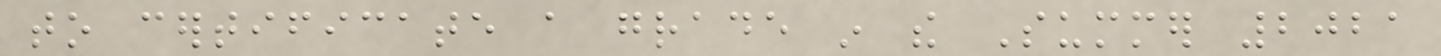to certificate a grade in the Summer 2021
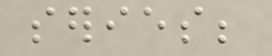series;
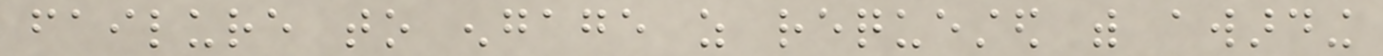failure to engage as requested with awarding
